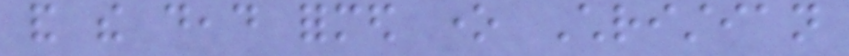and the dead formed one Christian
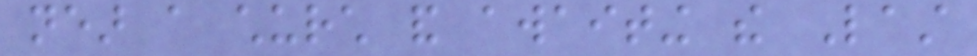near a church and awaiting the Last
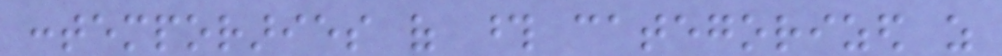contemporaries of those categorized as
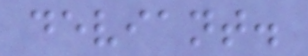deviant.
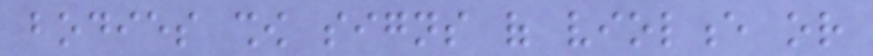bodies show signs of violence or
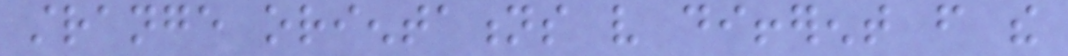strange orientations very different from the
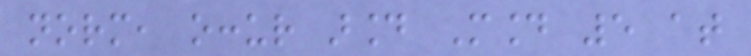norm, occur around Mound 5 at
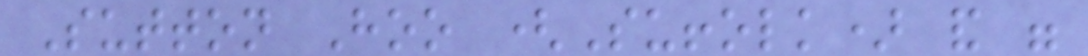Sutton Hoo (Suffolk) and were
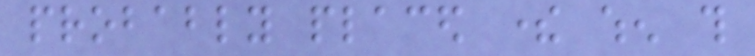probably placed there when this
